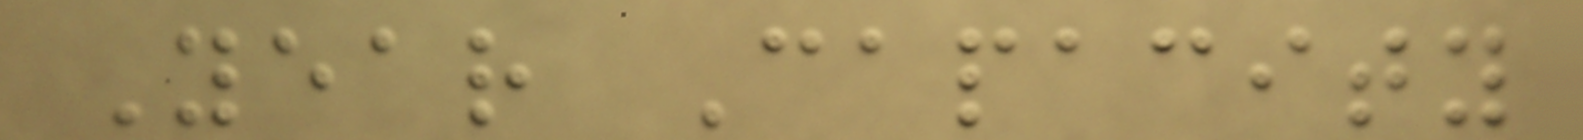Year Capacity
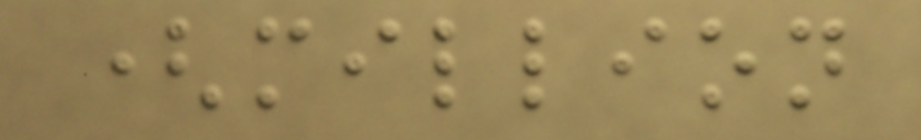(million
